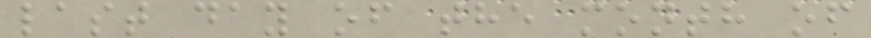last day of the month of
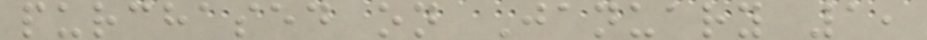purchased on January 1,
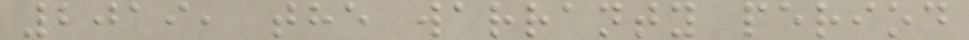2019, the warranty period
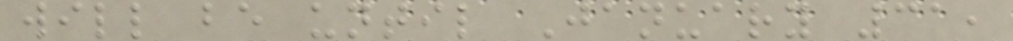will be until January 31,
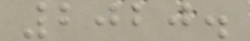2020.
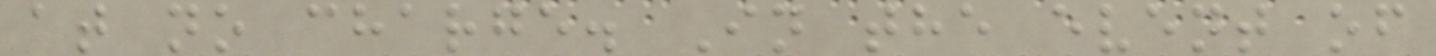at no charge. In the event of
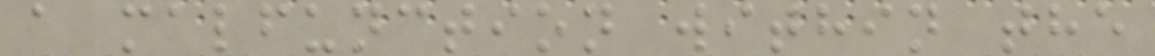a malfunction within the
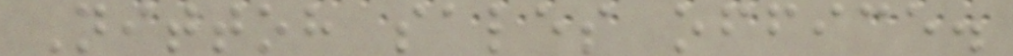Nittoh sales office.
